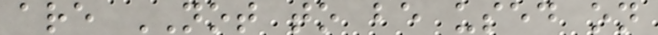are NOT to be used on
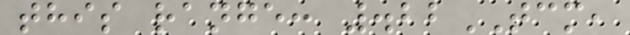this range: .22TCM,
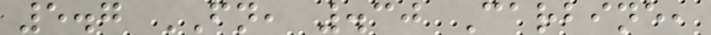5.7 FN, .30 Carbine,
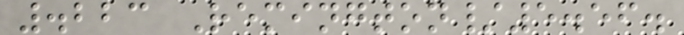.223 Remington/5.56.
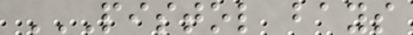PISTOL BAYS
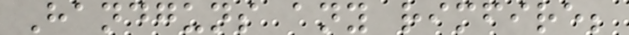Handguns any rimfire;
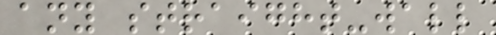any straight-wall
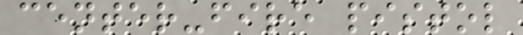center-fire pistol
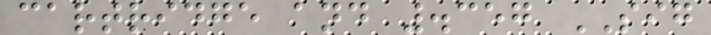cartridge and .357 SIG
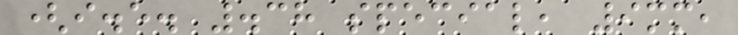(i.e. .38 special, 9mm,
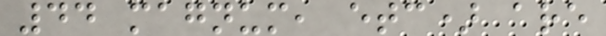44 magnum, etc) are
